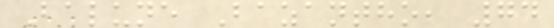Balune Bazantho, 74
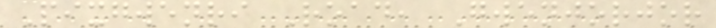Pixgwenri Road, Gwenjorjor
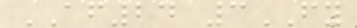AF24 3FY
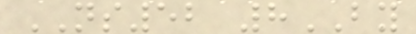NS52 8BY
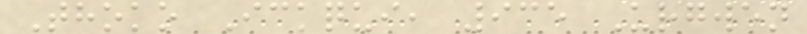Thoko Ickqui, 935 Urgwen
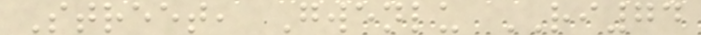Street, Gwenlu RI74
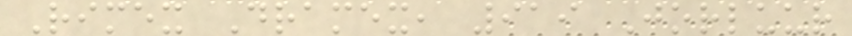Rimex Dramex, 919 Jorluur
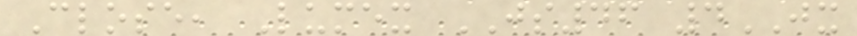Close, Lumex JS46 4JX
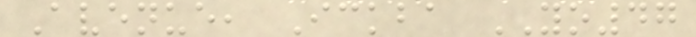Avenue, Ickba YO47
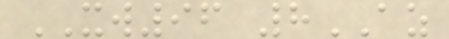XW96 8AZ
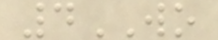4WO
